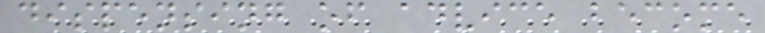dispensing of advice become
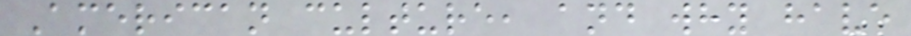American culture, and why have
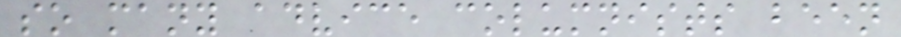so many advice columnists been
